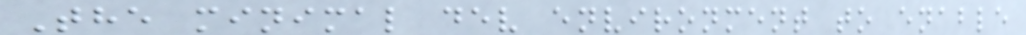The minimal dev environment to enable
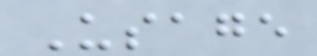Usage
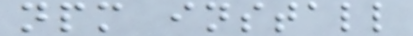npm install
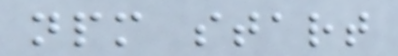npm start
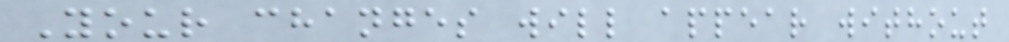Your changes will appear without
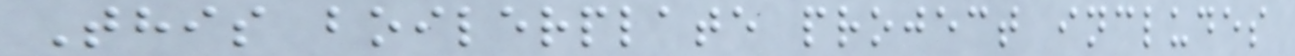This boilerplate project includes
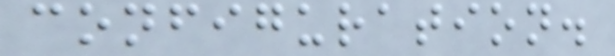configuration.
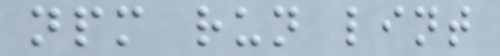npm run lint
